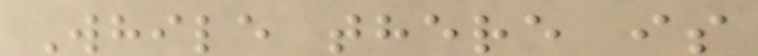While there is
